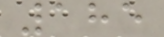185
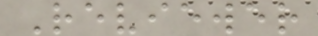Reviewer
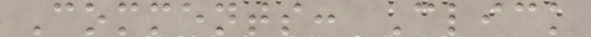Comments: Click
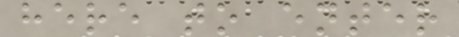here to enter
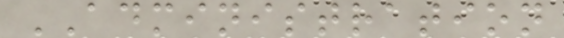ADMINISTRATION
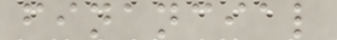financial
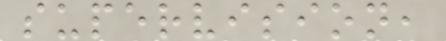supervision,
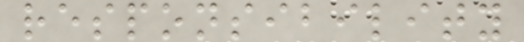responsibility
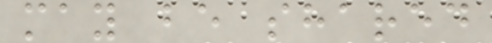may be shared
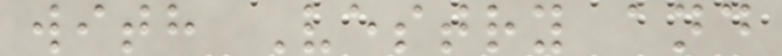with Vestry and
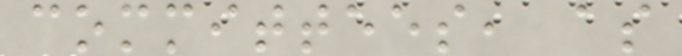committees, as
